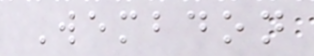Wembdon
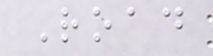Road
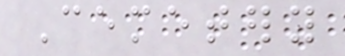Cemetery
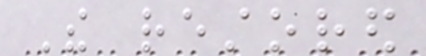The restored
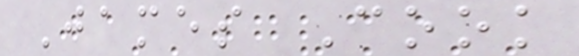James Cook
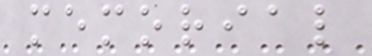memorial
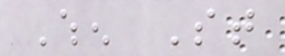When St
